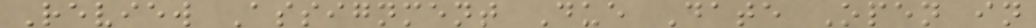Review Assignment Due Date Open in
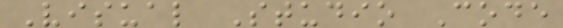Visual Studio Code
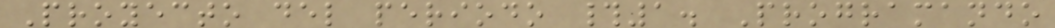Proyecto del periodo #1. Programando
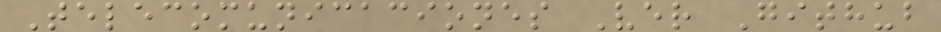Telecomunicaciones Ver Github
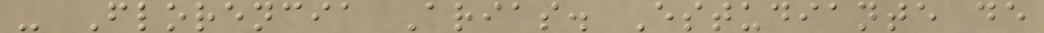- Florencia Arias. Estudiante de
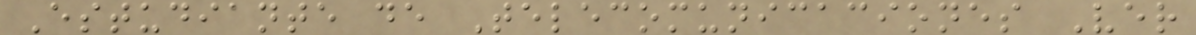Estudiante de Telecomunicaciones Ver
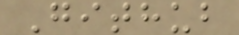Github
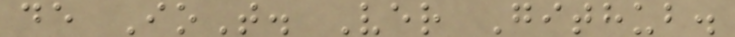de IoT. Ver Github.
